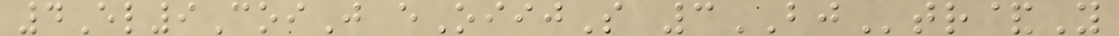4El9CoiJ eOiijS 3BJtr&Y
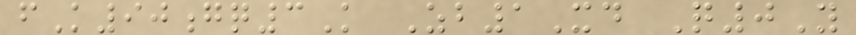fK90gq3K Zb1Xd Q0Y
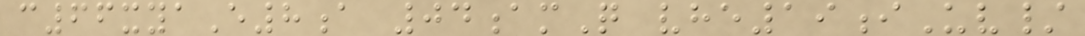c66xyaE8a 04amQ vhe19iUv/
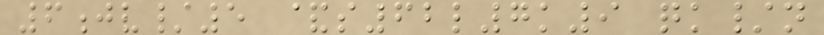6jv/5 &s62l7k9 qk/n
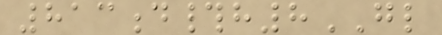813d#h8GL
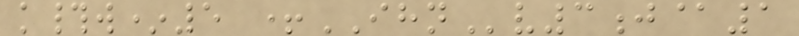k#w*5 +IHNv3j@1
